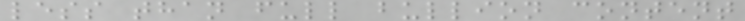less than full bullion content
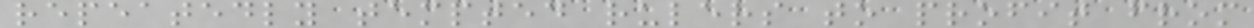repeatedly tempted rulers to profit from
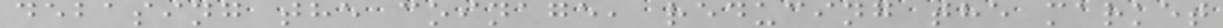debasing the coinage, reducing the market
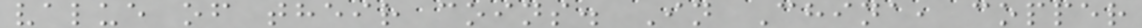value of their coins. In China, copper
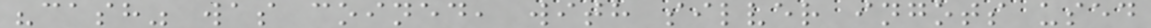"cash" was coined, with silver ingots used
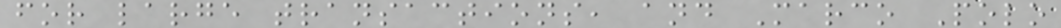for large transactions, and Marco Polo
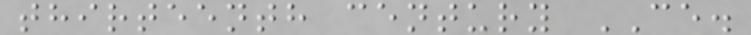thirteenth century CE.
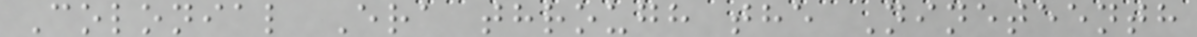Colonial Era through the Nineteenth
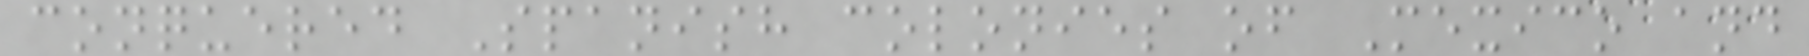conquered Spanish colonies of Mexico and
